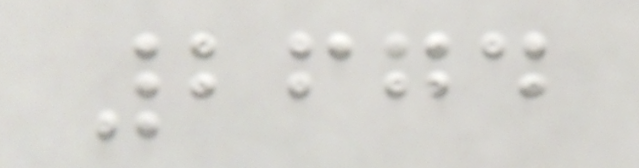2674
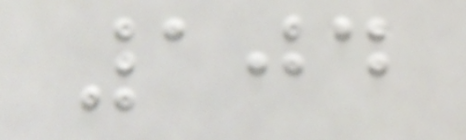104
